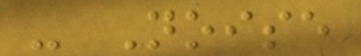- Noise
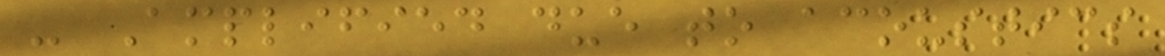- Amplified due to acoustics
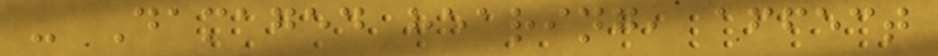- Damaged hearing, affect
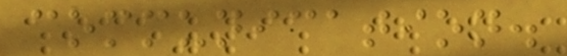communication.
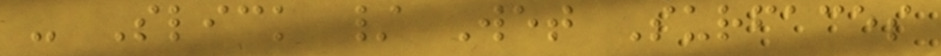- Slick / Wet Surfaces
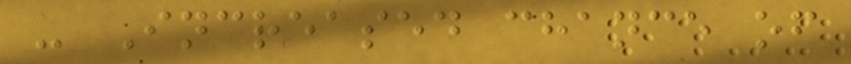- Increased chance of
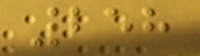258
